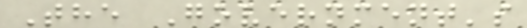The Government's
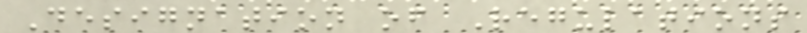Designation of Regulations
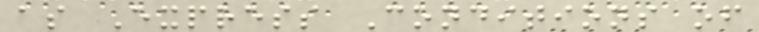as Express Conditions of
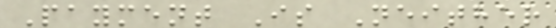Payment Is Neither
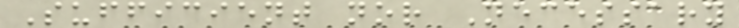Sufficient nor Necessary
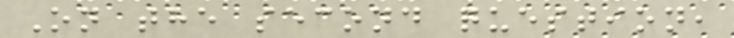On the second question,
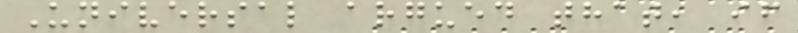Universal argued that, if
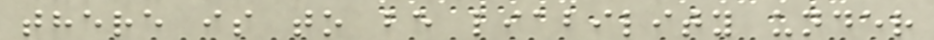there is to be liability under
